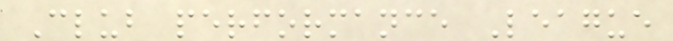Club performance League
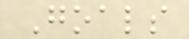Goals
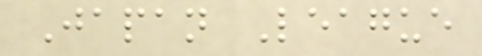Japan League
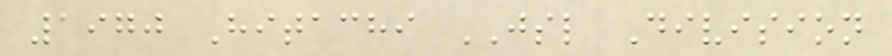1970 Hitachi JSL Division
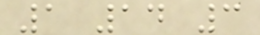1 14 3
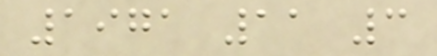1971 11 3
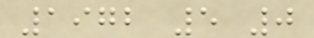1972 5 0
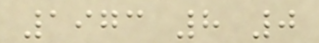1973 8 0
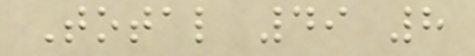Total 49 8
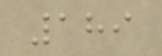189
